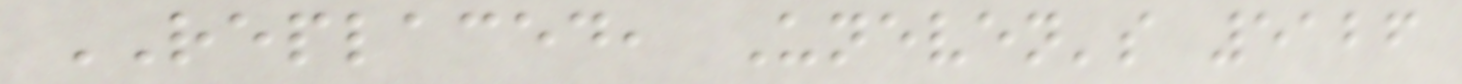REPLACED, Uneven's 5126
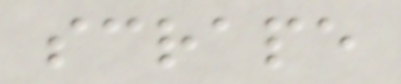scrape
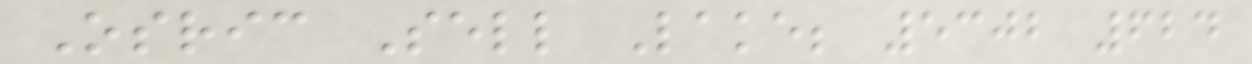Osric Sell Lake; 5302 624
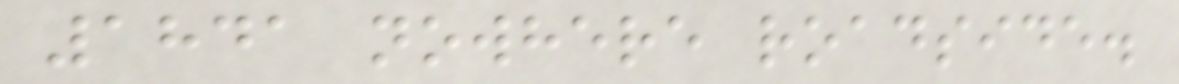1841 nowhere roadside.
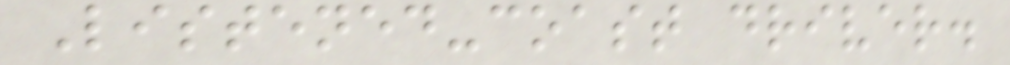Listened-coast driver.
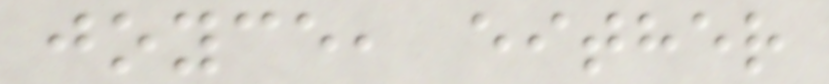joyce, either
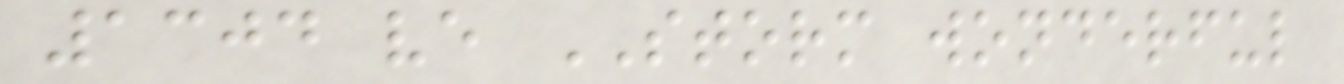1304 ve STORM wonderful
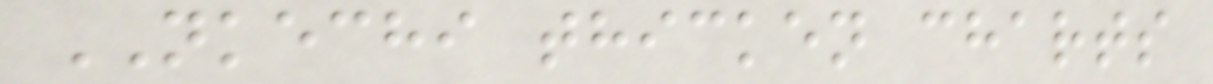NKECHI thicken charts
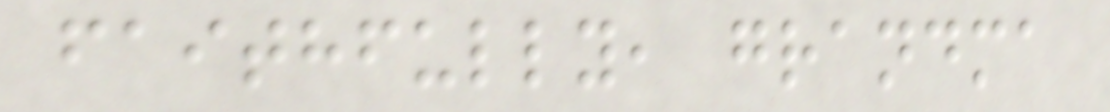faithfully, grandma
